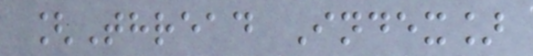[Thread Index]
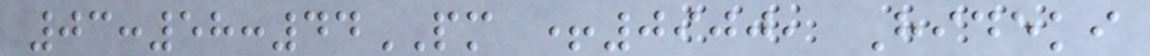03:58:44PM +0900, Hideki
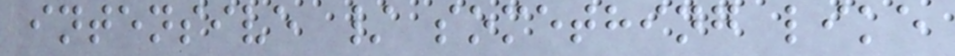intensive / something like
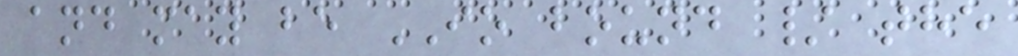and may be IO bound / the
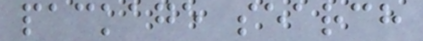package search
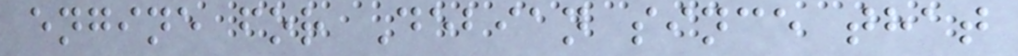engine for Debian since that
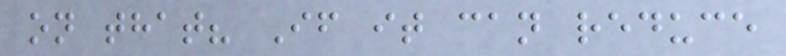on that? If it can reduce
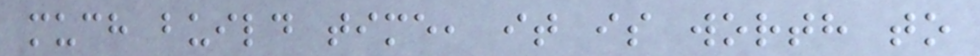much build time, it is worth to
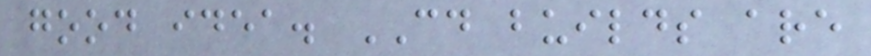good idea. CD builds are
